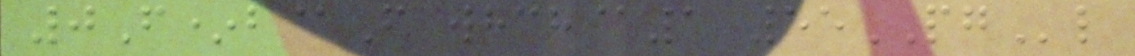0F*b@F whch@1 55PGl
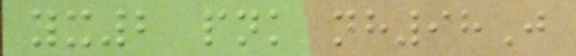yx2 pnk nh98J
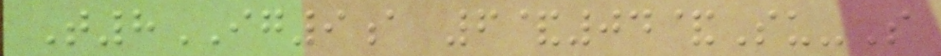T8IG9a 6&04&Su-S
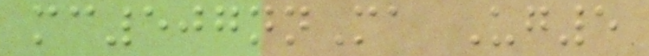mc507nnMa Ug5
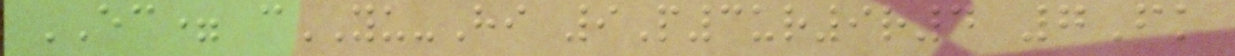EC= cYU-Hi 9P3ur9r4 7Fk
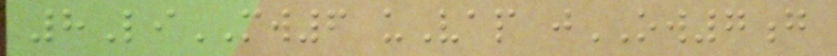8LiMW6 uVap jOW7g
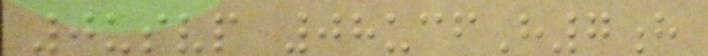0usvp 08ucfH7h
